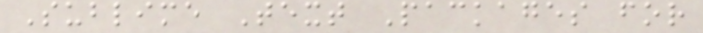Sublime Text Packages for
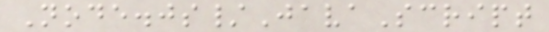Node.js/JavaScript
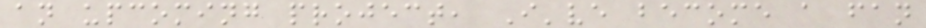an upcoming project, I've become a fan
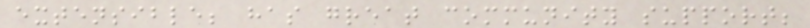extensible; has great community support;
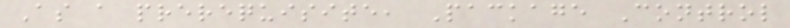As a prerequisite, Package Control
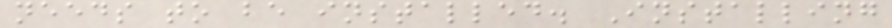needs to be installed. Installing
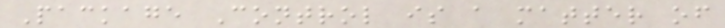Package Control is a matter of
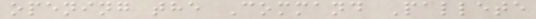opening the Command Pallete
